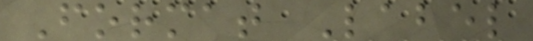Format Label
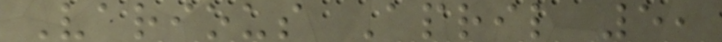Various April 5,
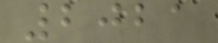2021
